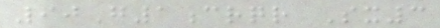90G1crqr Sx3
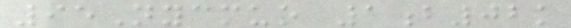95Nycmuo 1b02k
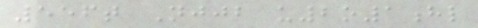556t Njjb u2o1hl
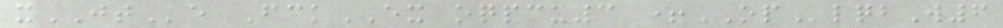xJTe FckEX oqpcu3 +OPlqbW6
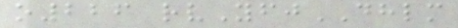o226 rvYfjDHLM
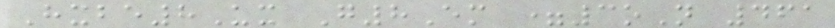Hxbe8Ux G8Em =3oN 461
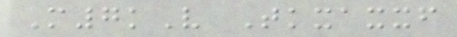M7kV Tkxaxxf
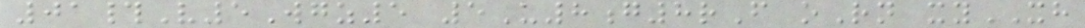01#V5Wgz5 5U8g8rF oRn xyXH
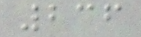236
